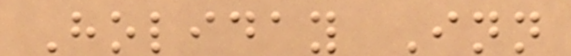Holiday Inn
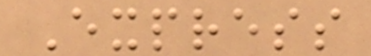Express
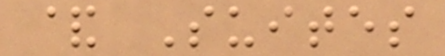& Suites
